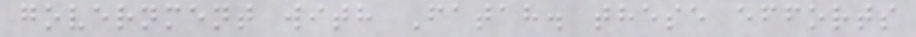government with Fatah. these efforts
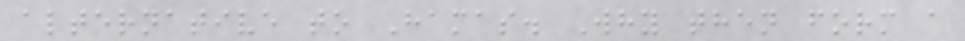alternative to Hamas. Why then form a
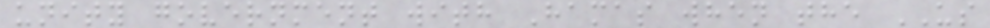unity government with Hamas when the US
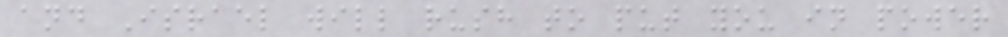and Israel will rush to put you in power
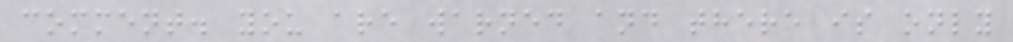comment. you are warned and there is only
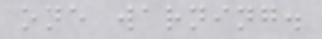one warning.
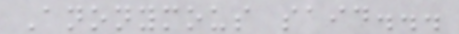Anonymous said...
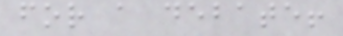for a debate!
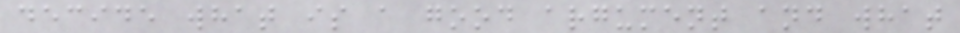decide what is a good argument and what
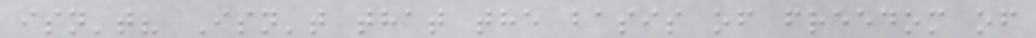isn't? Isn't that the basis of freedom of
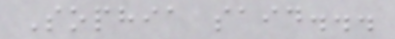Sophia said...
